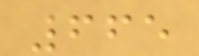665
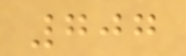707
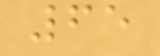65
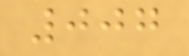007
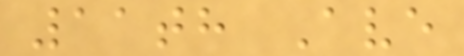11th Ave
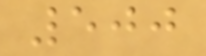500
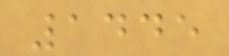1445
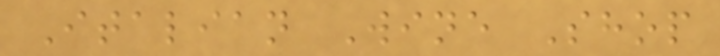Italian Wine Shop
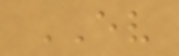EV
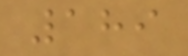189
